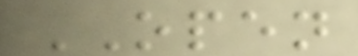OPEN
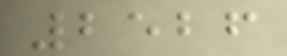2526
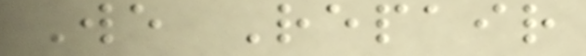We Repair
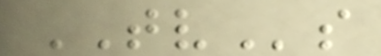TVs
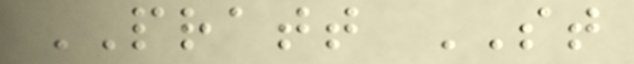PRATT ST
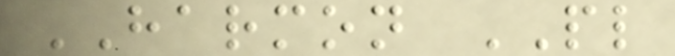HARMON PL
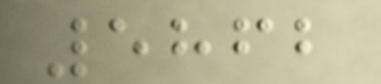5862
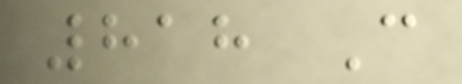818 C
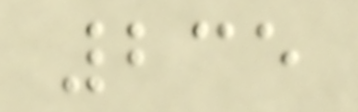235
